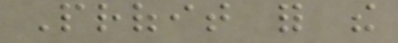Profit for the
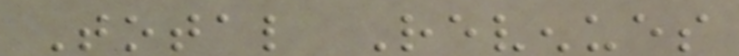Total Revenues
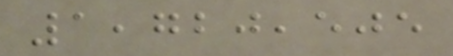1,720,505
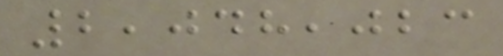2,048,023
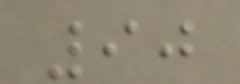90
